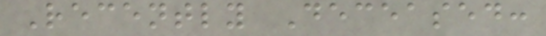Recently Deceased:
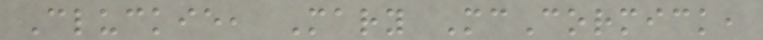Cluckie, Mary McCormick,
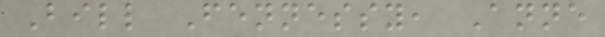Bill Fennessy, Anne
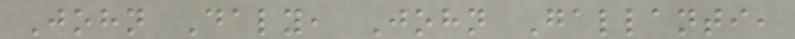John Daly, John Gallanti,
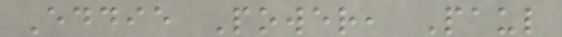Eddie Power, Paul
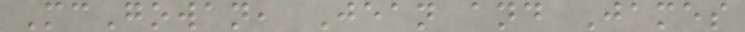McGowan, Jean and James
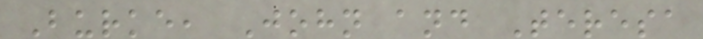Burke, John and Teresa
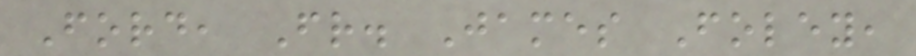Ford, Fr. James Foley,
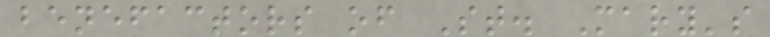benefactors of St. Mary's
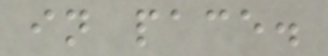in pace.
